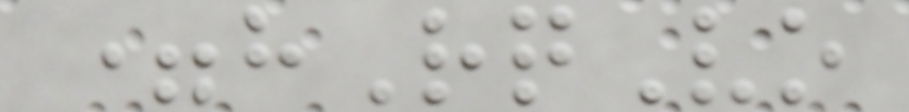=hRqVo
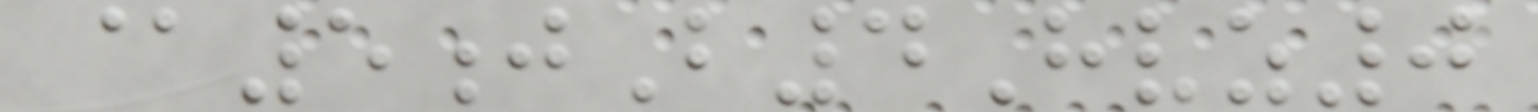@5jB4Hvz0
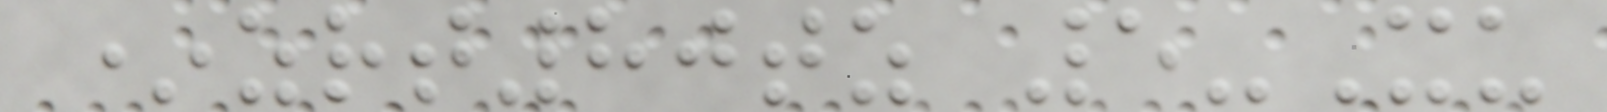*zrt80tz 5-Xu
